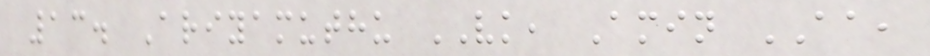13. Ariyamuthu VK, Amin AA,
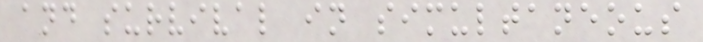and survival in simultaneous
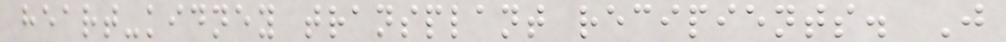heart-kidney transplant recipients. J
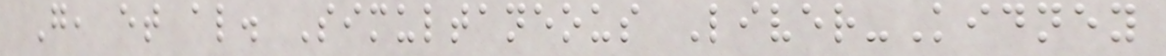G, et al. Simultaneous Liver-Kidney
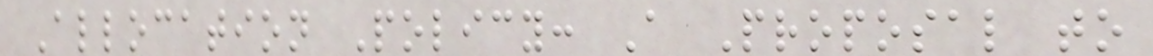Allocation Policy: A Proposal to
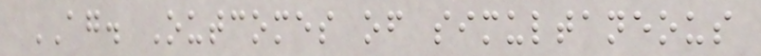AG. Outcomes of simultaneous
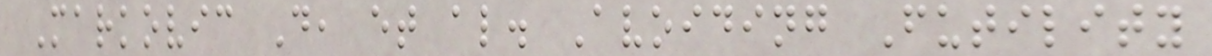Markovic D, et al. Avoiding Futility
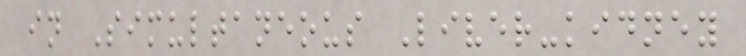in Simultaneous Liver-kidney
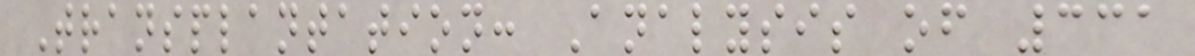Transplantation: Analysis of 331
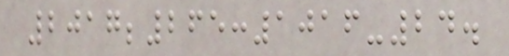2017;265:1016-24.
